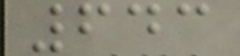643
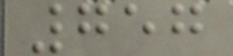757
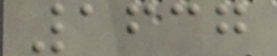1637
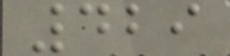429
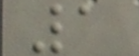1
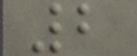2
